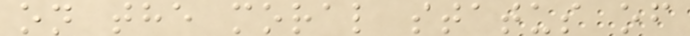on the moral status of
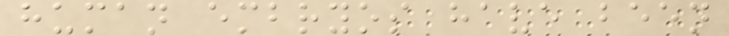human embryos have been
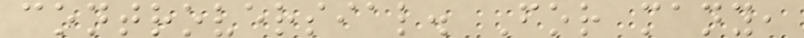controversial. For many,
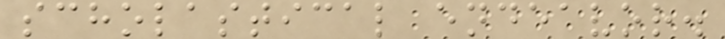scholastical endeavor.
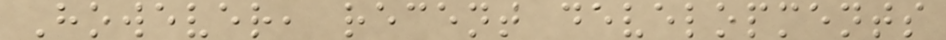However, recent developments
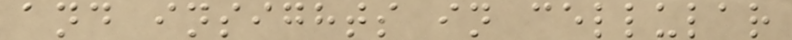and insights in cellular
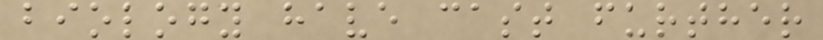biology have cast further
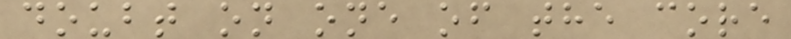doubt on one of the core
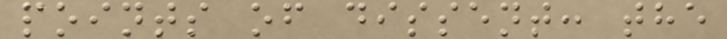points of dissent: the
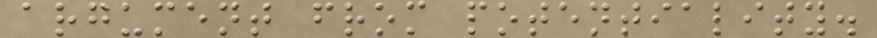argument from potentiality.
